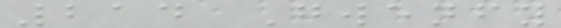214 Gwenfy
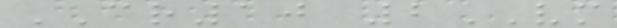CR10 2VM
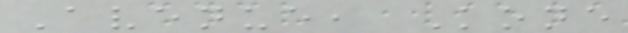Avenue, Kone
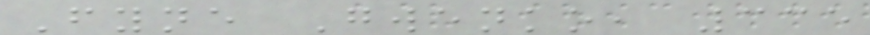Fyne Gwenko, 335
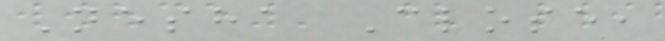Nesha Close,
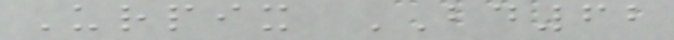Urpix BD62
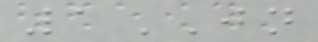1JN
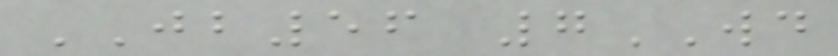JB56 7WD
